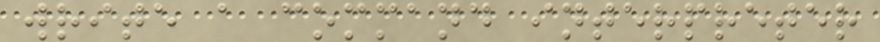write a command interpreter
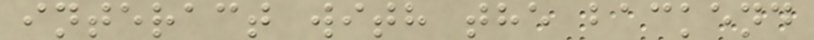interact with the backend
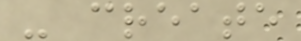- create
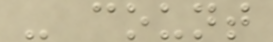- count
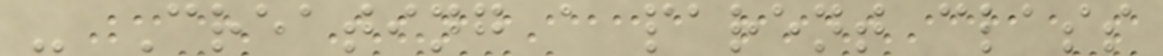- Creating a parent class
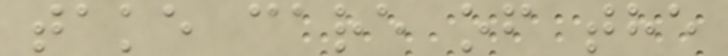take care of the
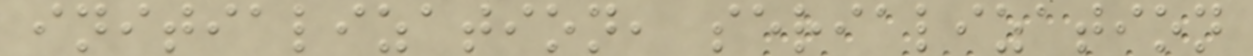initialization, serialization
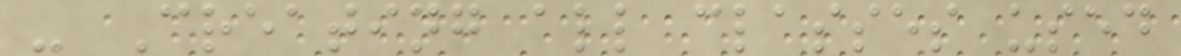- Creating all classes used
